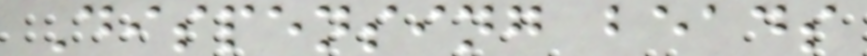Dispensing beads
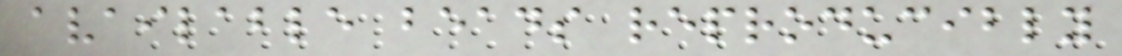available beads reproducibly
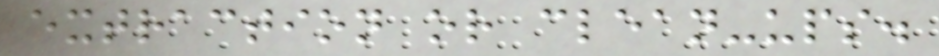extraction or clean-ups.
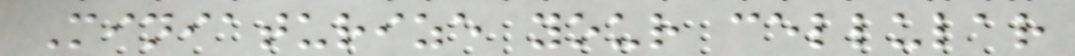Miniaturize your cellular
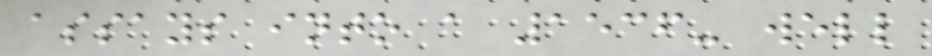assays into a 1536- well
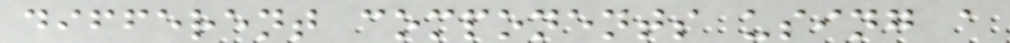different components using a
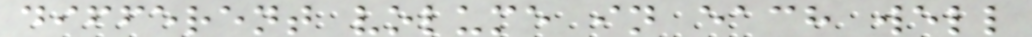different volume in each well
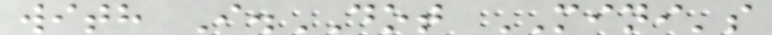with I.DOT MINI's
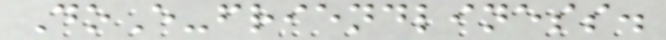DoE-friendliness.
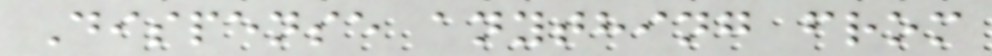Dispense anything from
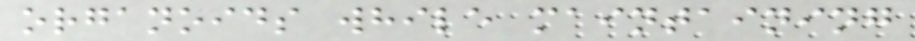organoids while maintaining
